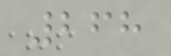268
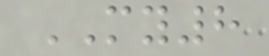MY8
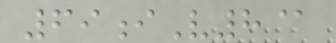69iV8@
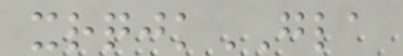xrqjkGLA
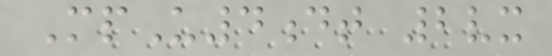MpU4dt 2vx
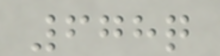678q
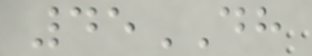45DH
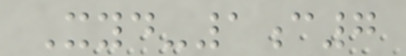Xyd-1c7
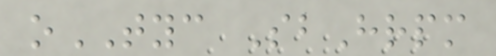oTYC SbHrpm
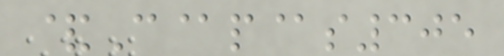&C@p@s305
